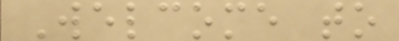Welcome to
